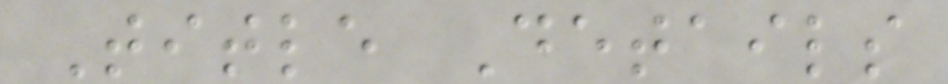Title Details
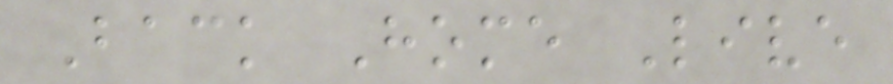Back Home Live
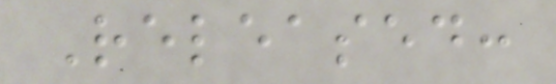Released:
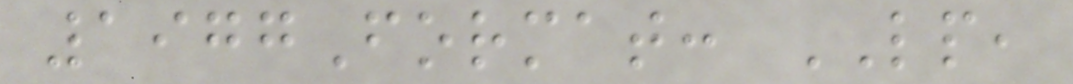1977Format: LP,
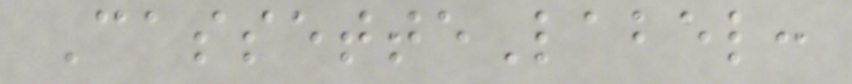CassetteLabel:
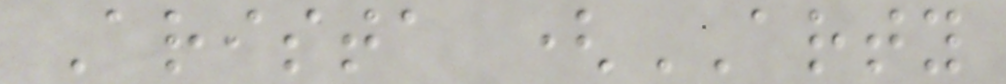Arista (ARTY
